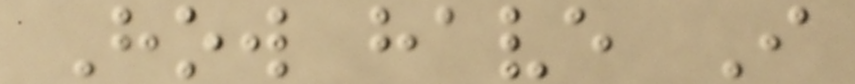How have I
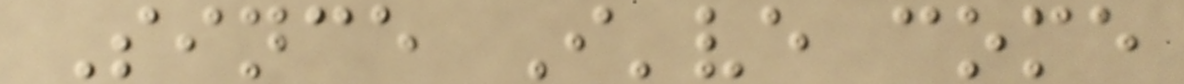Since I've come
